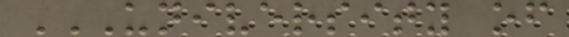UNIVERSITY OF
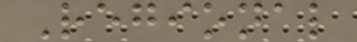Regional
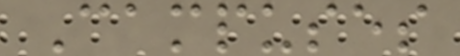Campuses
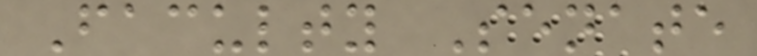Faculty Senate
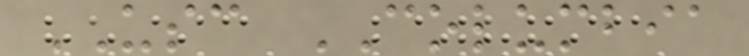USC COLUMBIA
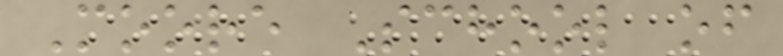Moore School of
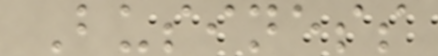Business
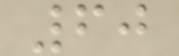60
